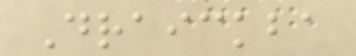Draickba
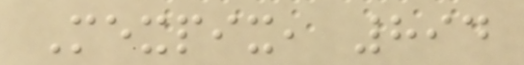Mexpix, 894
